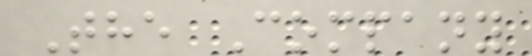The Company
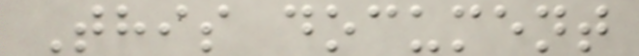This document
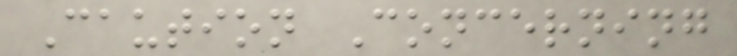Caution Concerning
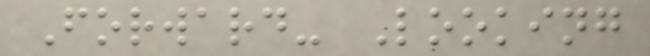Forward- Looking
